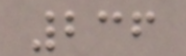236
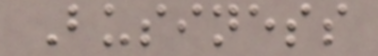Business
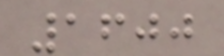1600
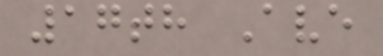17th Ave
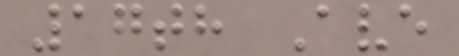17th Ave
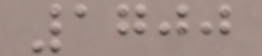1700
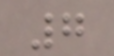7
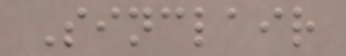Sinclair
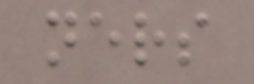ners
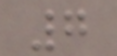7
